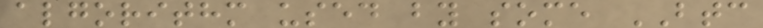algorithm used by some BTC
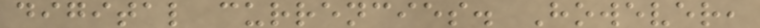digital currencies. However,
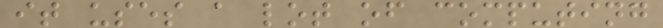it uses a lot of computing
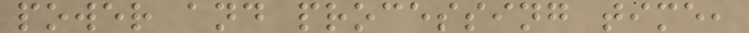power and processing time,
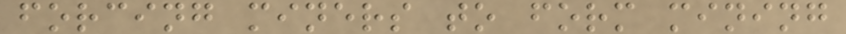forcing miners to form mining
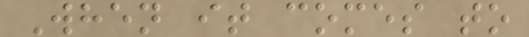When it comes to
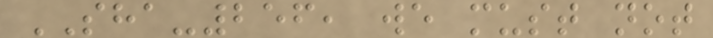SHA-256, we must not
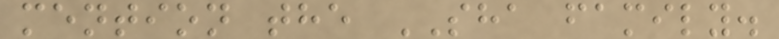mention the SHA family.
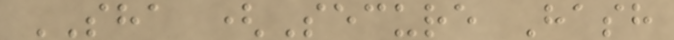SHA (Secure Hash
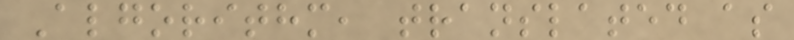Algorithm, translated as
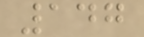147
